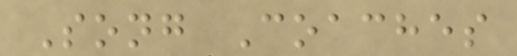Song Coaches
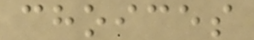choices
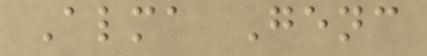Alma Genc
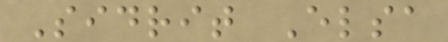Sidrit Elsa
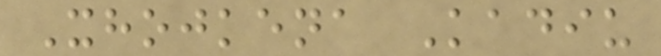Xhojkena Kadiu
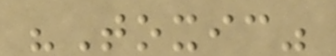"Toxic"
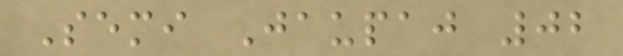Semi Jaupaj 02
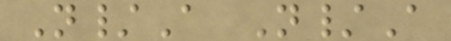N/A N/A
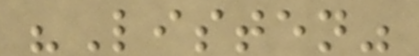"Listen"
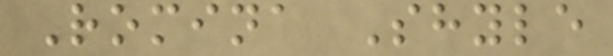Romina Shyle
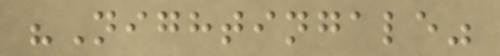"Nightingale"
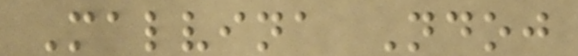Malvina Ndoj
